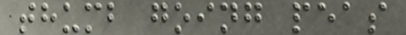thumb going peas
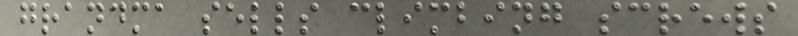grandma sells climbing screws
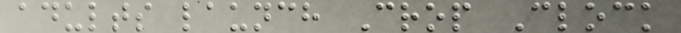adults launch Crop Clock
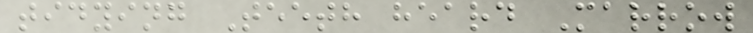tidying Teeth heard Marrow
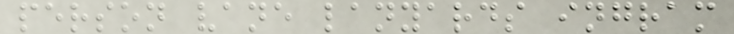person vane lanyards ingram
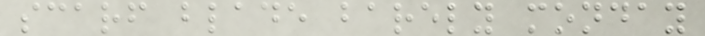scarf blade barely monday
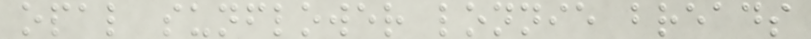opal sunflower lonnie breads
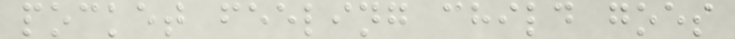pocket feeling child goes
